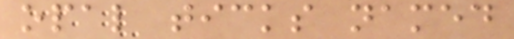opal ticks named
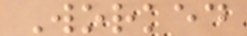Worked
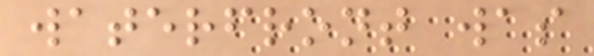waterfront was
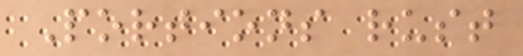Portions rust
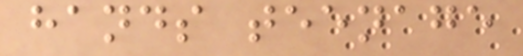hands teenage
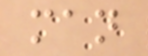man
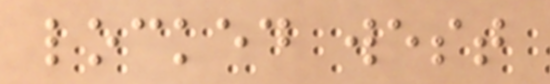locked west
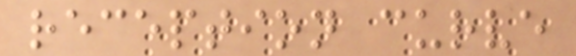reception curve
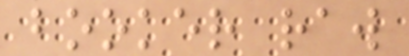booker raw
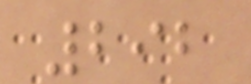292
